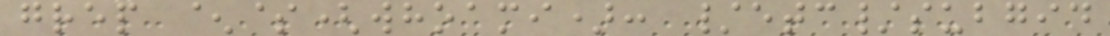grep ^$(whoami): /etc/subgid
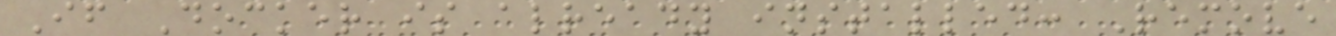If Docker is already installed: Remove
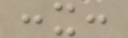:x:
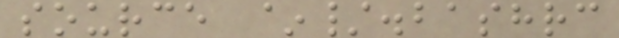source ~/.bashrc
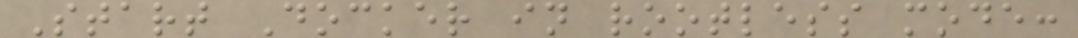Start Docker in rootless mode:
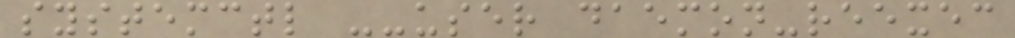systemctl --user daemon-reexec
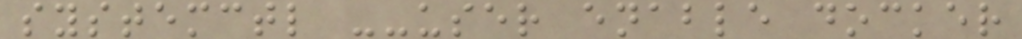systemctl --user enable docker
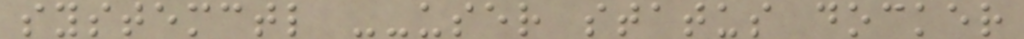systemctl --user status docker
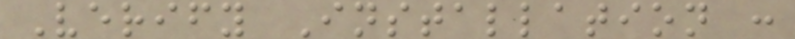Verify Installation :
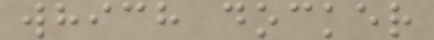which docker
